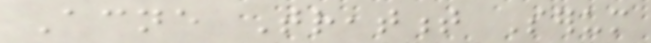Acne Treatment Serum
